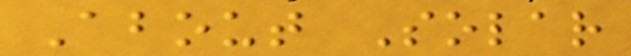About Solar
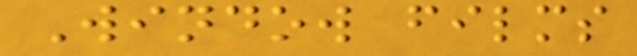Window films
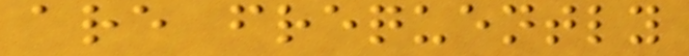are frequently
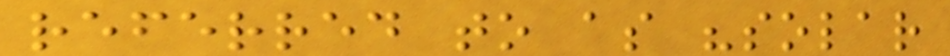referred to as "solar
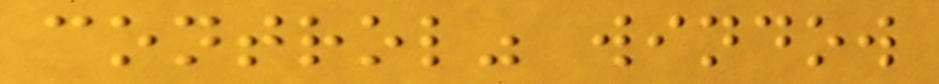control" window
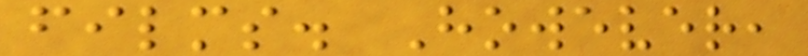films. However,
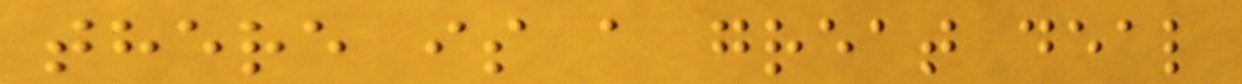there is a great deal
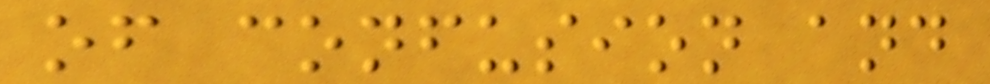of confusion and
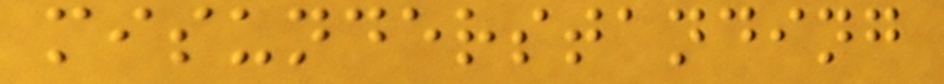misunderstanding
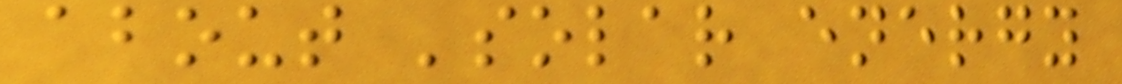about 'solar energy
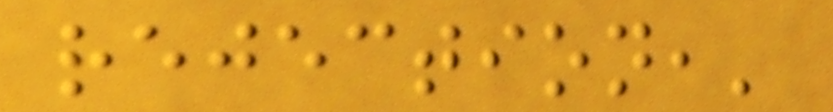rejection,'
